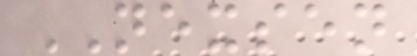NEXSEN
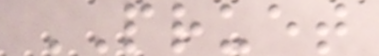PRUET
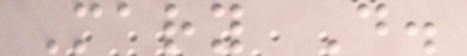Mary D.
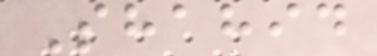Shahid
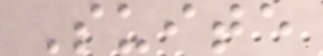Suite
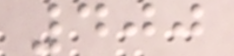400
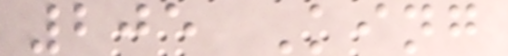205 King
